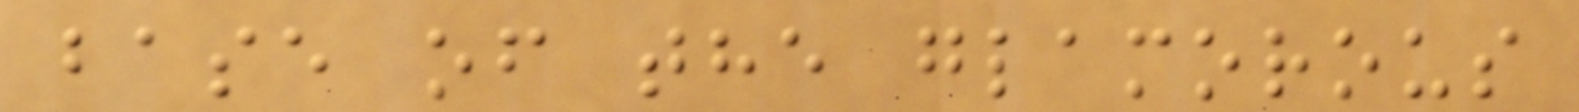base of the glamorous
